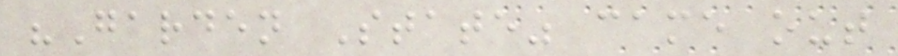"Garden State" came out
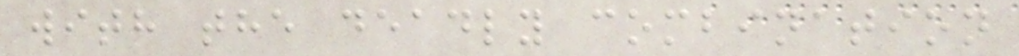with the deadly combination
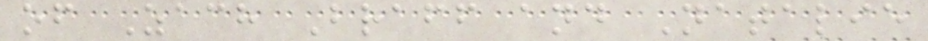of Zach Braff and Natalie
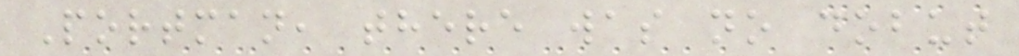Portman, there was no dobut
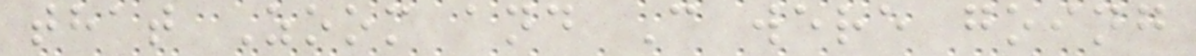that Zoom and C were going
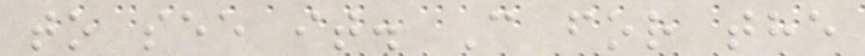to see it. C for the
